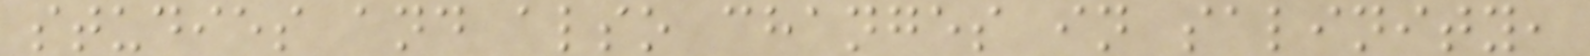studies and also changes in salinity,
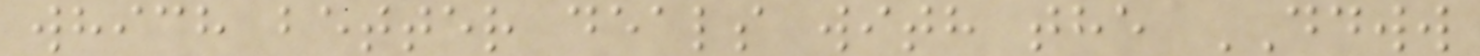which better deals with the DDWW
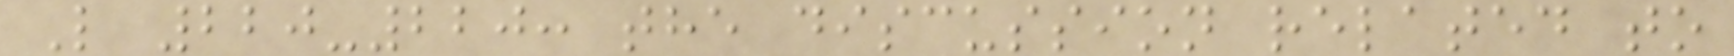L 220-220: the discussion related to
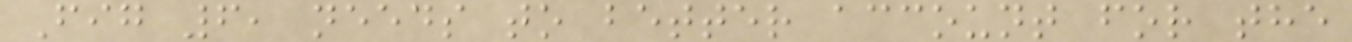Fig 6, needs to better account for the
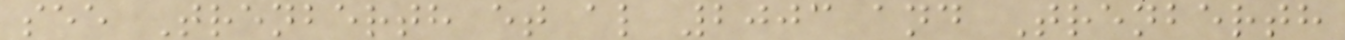see Trenberth et al 2003 and Trenberth
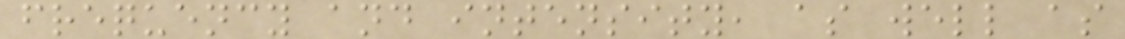frequency and intensity, as well as
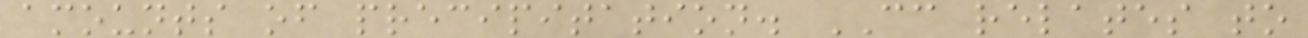amounts of precipitation. CC relates to
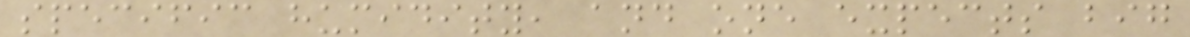specific humidity, and one expects big
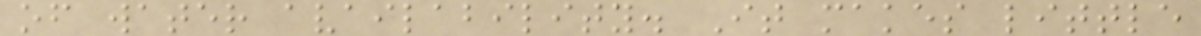of water availability. It makes little
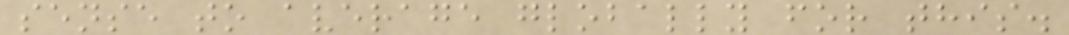sense to average globally for this.
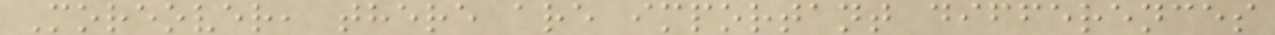Moreover, there are important differences
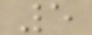5
